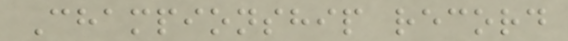Championship record
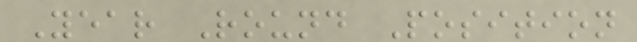Year Round Position
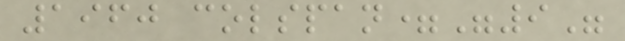1960 colspan="9"
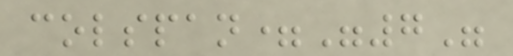colspan="7"
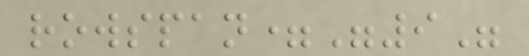rowspan="9"
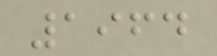1964
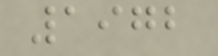1972
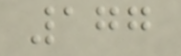177
